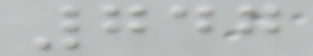747
